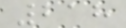218
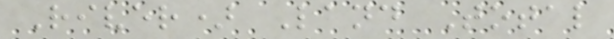River) Land Total
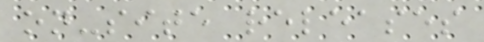on-site releases
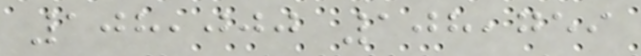108,000 108,759
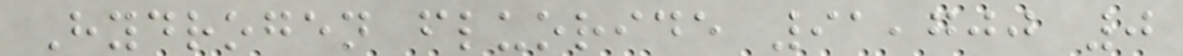Hydrogen fluoride 91,700 0
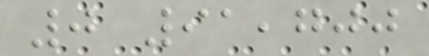0 91,700
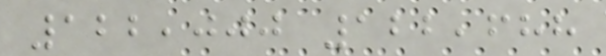122,000 122,688
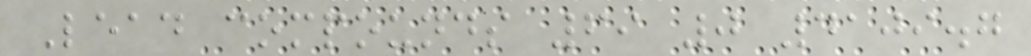Lead compounds 69 0 4109.7
